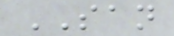SAN
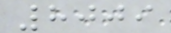8009
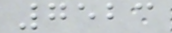7523
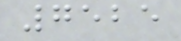7525
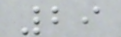29
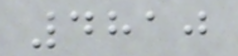4810
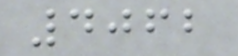4062
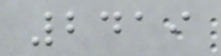2419
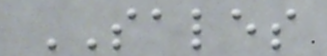SALES
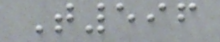T596
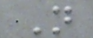N
